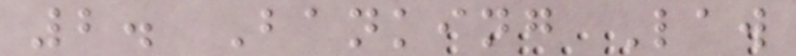2. Banking Law
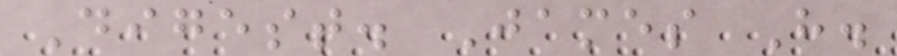Digest. James H.
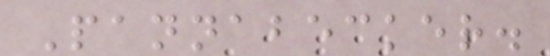Pannabecker.
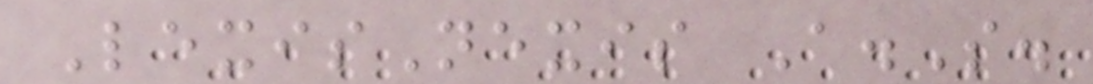LexisNexis A.S.
